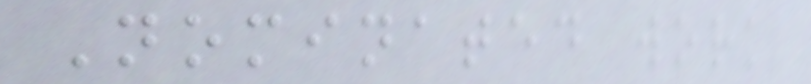Nominated work
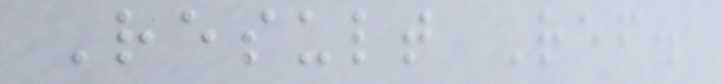Result Ref.
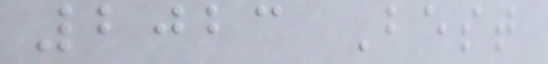2023 Best
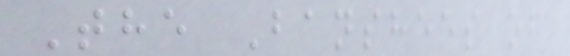The Banshees of
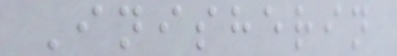Inisherin
